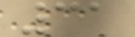31
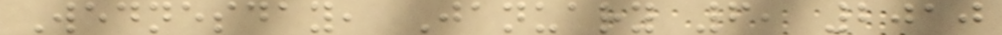Wednesday, January 6, 2010
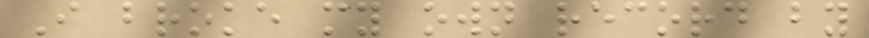I broke my own record by
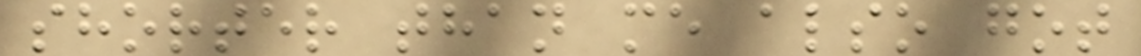shorter than me also got
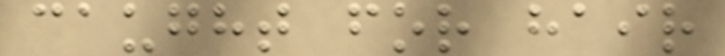caught for hair
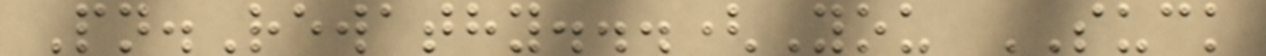Pn.Rewathy...(You SUCK
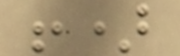!)
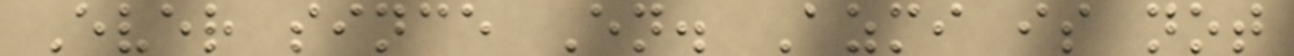Ever since En. Azmi is not
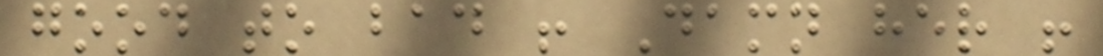good to bad ! Damn her !
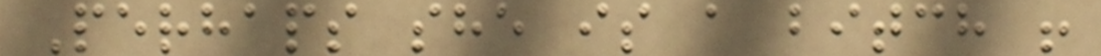Perhaps she is a bitch !
